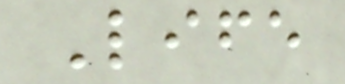Life
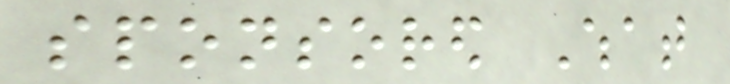sponsored What
